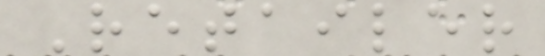Retailer
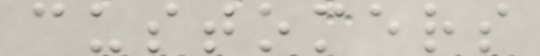customers
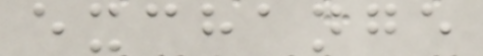exchange
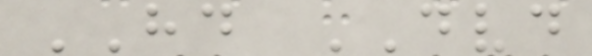HD DVD
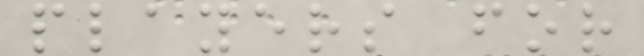players for
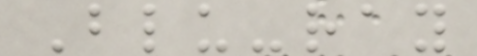Blu-ray
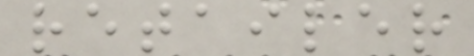retailer
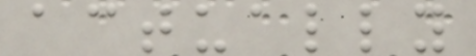actually
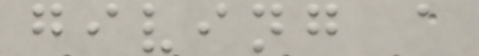giving a
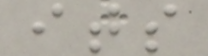its
